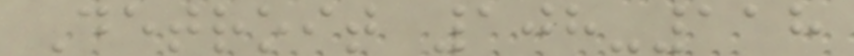Detroit 108-118
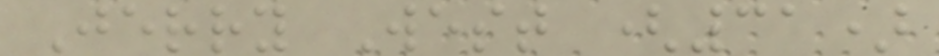Jerry West (31)
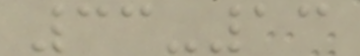33-13
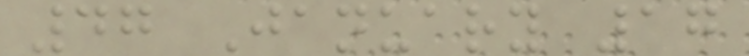47 January 17
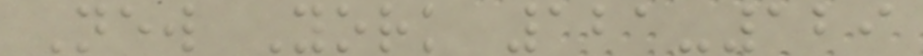New York 121-129
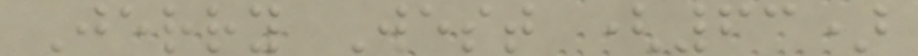Jerry West (63)
